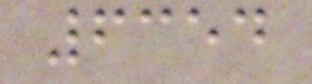6354
